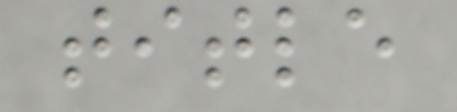title
